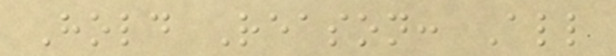Hold Reason: All
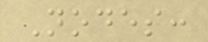Nodes:
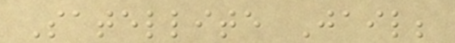Satellite Jail;
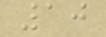10
